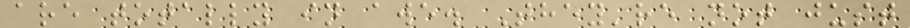are totally in awe. They're not just
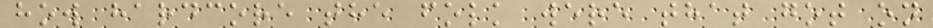how hardcore the folk were that got on
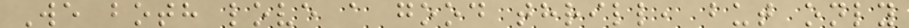We both love a good thrill, but only
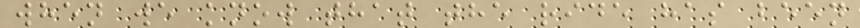when we know that the ride has been
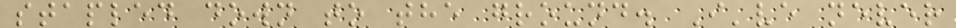stapled down to the ground. I've never
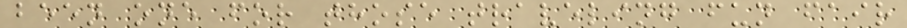been one for those traveling fun fair
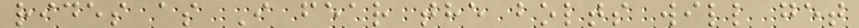rides as I fear the bolts will get
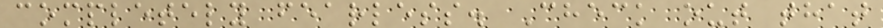completely fearless. Check out that
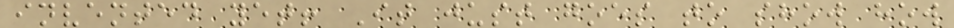invented yet! It just goes to show how
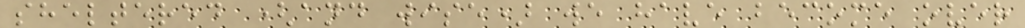sheltered (and wise) we have become over
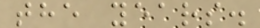the years.
